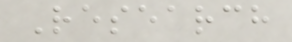Research
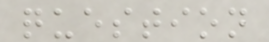question
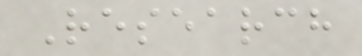Research
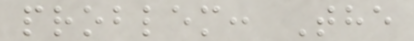problem: The
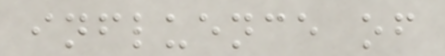influence of
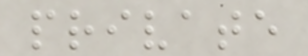private
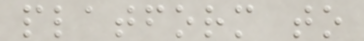platform to
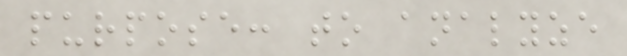purpose: to analyze
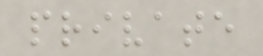private
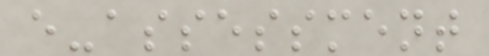e-assessment
